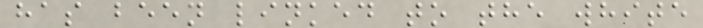has been linked to the white
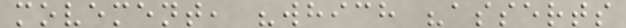movement, "which "asserts
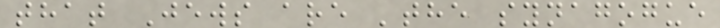that Jews are 'the synagogue
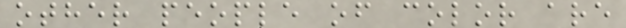other people of color are
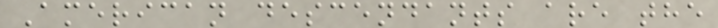American descendants are the
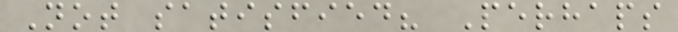Not satisfied? Perhaps
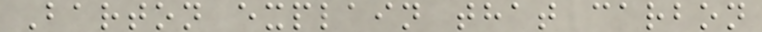Barton explain that carbon
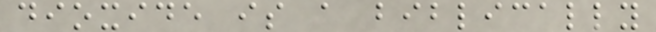dioxide is a biblically
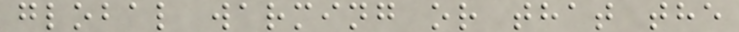global warming or that the
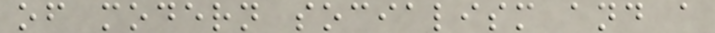of modern socialism and a
